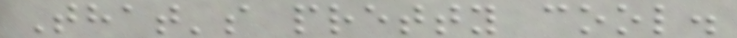That's pretty cool.
